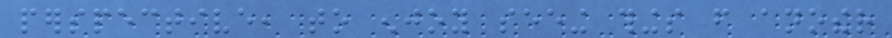perspective, to enjoy seeing things from another
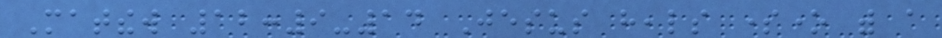Matthew 12:9-14 Jesus heals someone with a
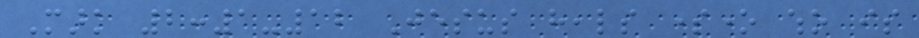Mark 2:1-12 Jesus heals someone who is
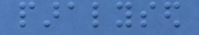paralysed
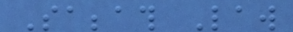Sabbath Law
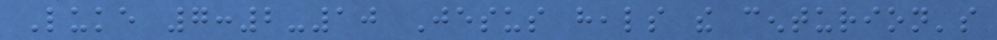Luke 7:2-10 Jesus heals the centurion's
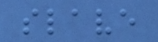slave
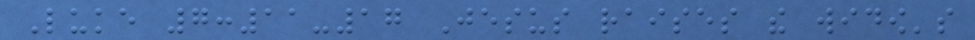Luke 7:11-17 Jesus raises the widow's
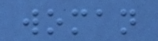woman
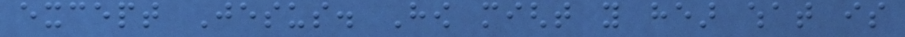except Jesus. How might you hear what is
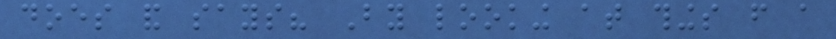does and says? By looking at things from a
